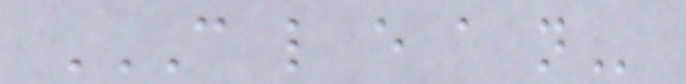C L E A N
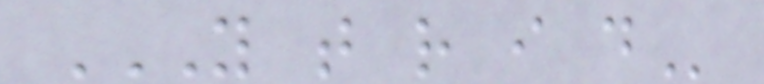Y T R I D
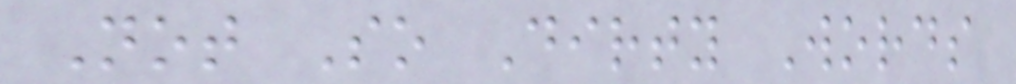Not So Dirty Words
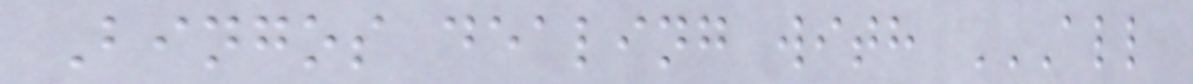Bingos dealing with ALL
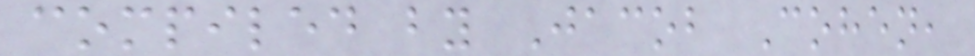compiled by Jacob Cohen,
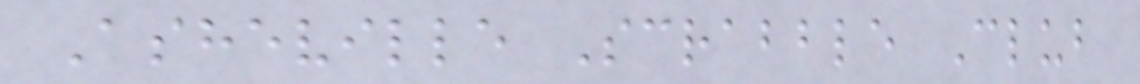Asheville Scrabble Club
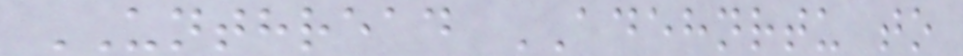UNTHREAD ADEHNRTU to
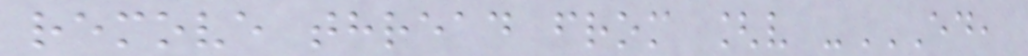remove thread from [v -ED,
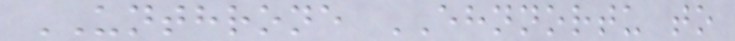UNTHRONE EHNNORTU to
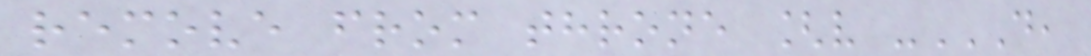remove from throne [v -D,
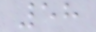58
